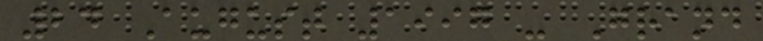24 August 1997 - Grand
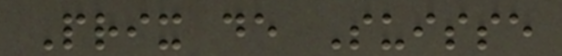Prix de Suisse
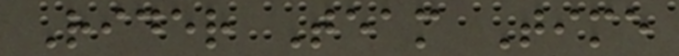Rider Team Time
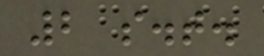2 s.t.
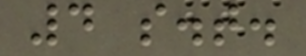4 s.t.
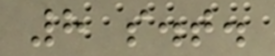8 s.t.
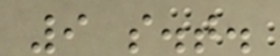9 s.t.
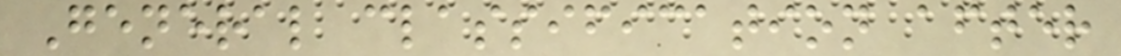General classification after
